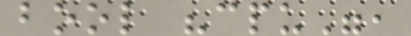bool "cpu",
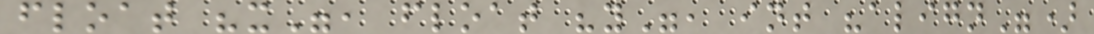float "x", float "y", int "align")
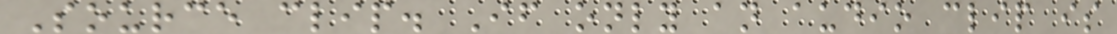Source clip. If only an audio clip is
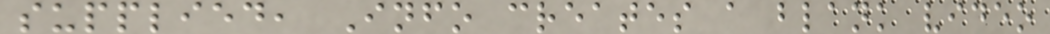supplied, Info creates a blank video
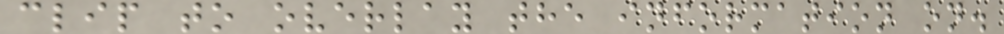clip to overlay the information on.
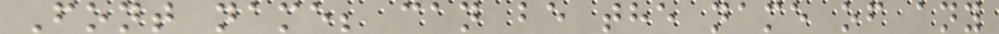Font name; can be the name of any
